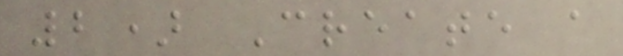2) Create a
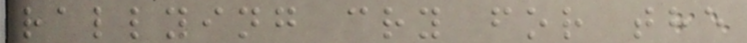rallying cry for the
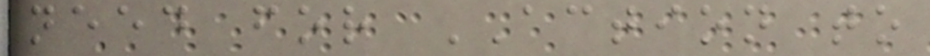need for ACTION to
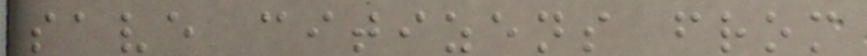save citizens from
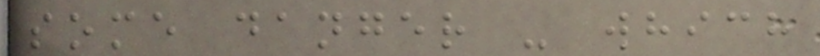some danger - which
